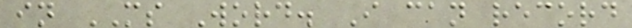in MS Word. I can record
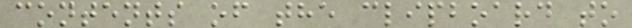contents of the clipboard to
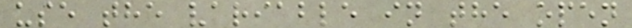use the variable in the open
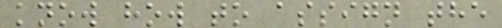know how to assign the
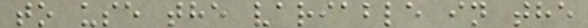to use the variable in the
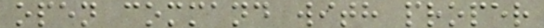open command with proper
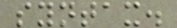syntax.
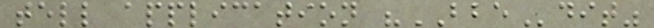tell application "BBEdit"
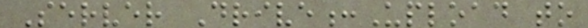Server Drive:Upload to
